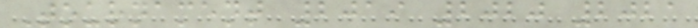Tournament 2019 2020 2021
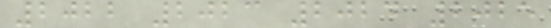2022 2023 2024 2025
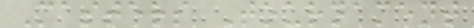Masters Tournament
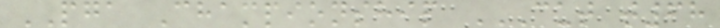PGA Championship CUT T68
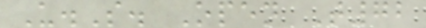U.S. Open T72
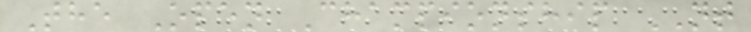The Open Championship NT
